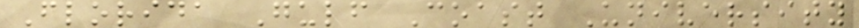Florida Gulf Coast University
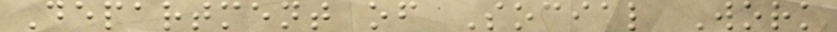Department of Social Work
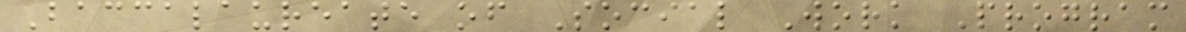Baccalaureate of Social Work Program
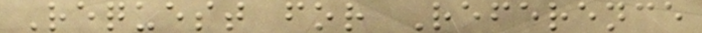Request for Reference
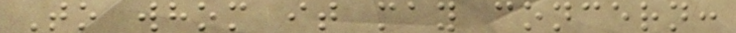To whom it may concern:
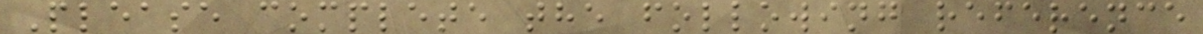Please complete the following reference
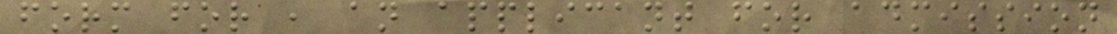form for , an applicant for admission
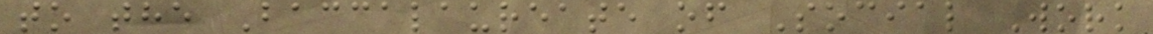to the Baccalaureate of Social Work
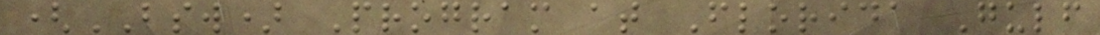(BSW) Program at Florida Gulf
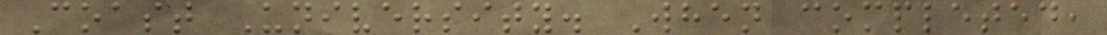Coast University. When completed,
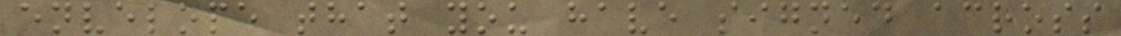envelope that you have signed across
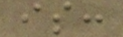is:
